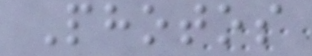Photos
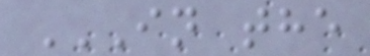IN THE
